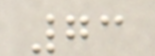73
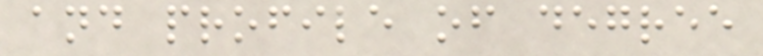and profile of degree
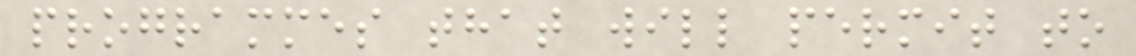programmes that will permit to
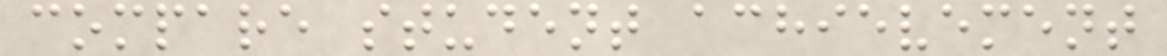compare student achievement
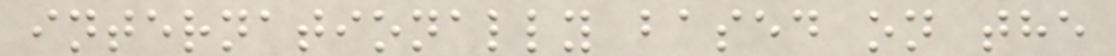internationally based on the
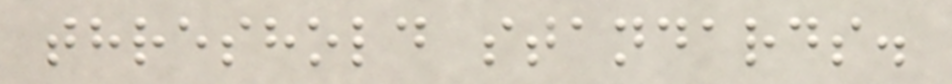threshold standards.
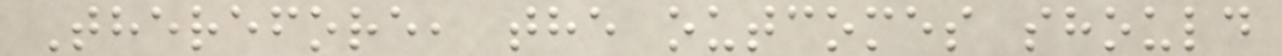Therefore, the outcomes should
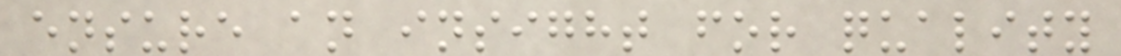ensure an insight for quality
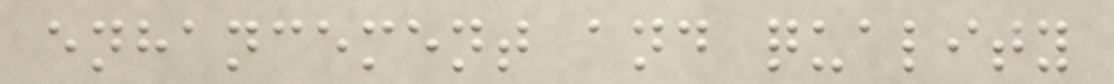enhancement and quality
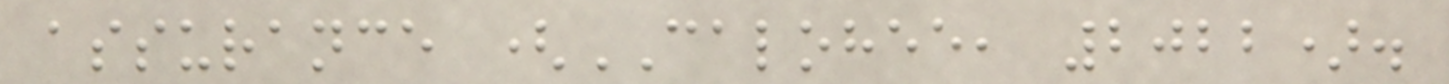assurance (CALOHEE, 2022).
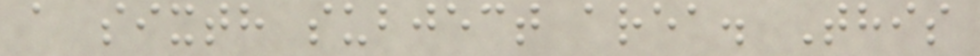a sixth subject area. This
